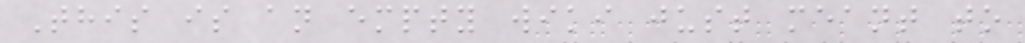This is an empty wiki just meant to
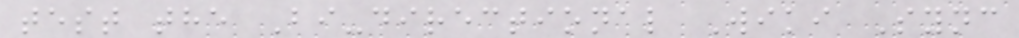test the Bi-directional Wiki Sync
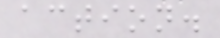action.
